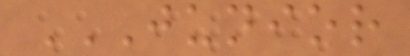JUNIOR
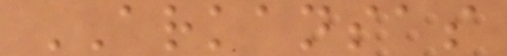ARKANSAS
